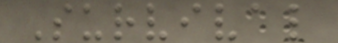Survival
